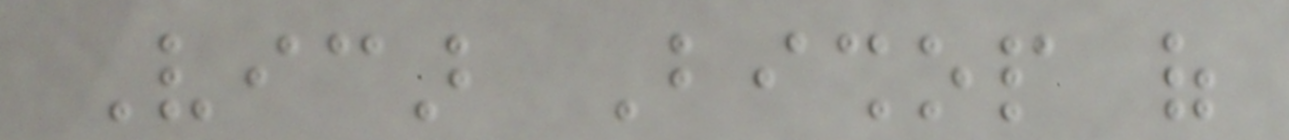Vicar Bishop of
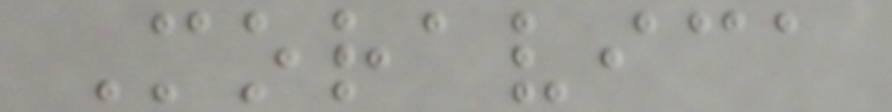Moravica
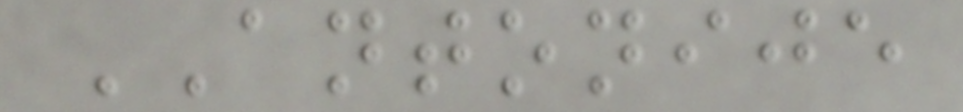ANTONIJE
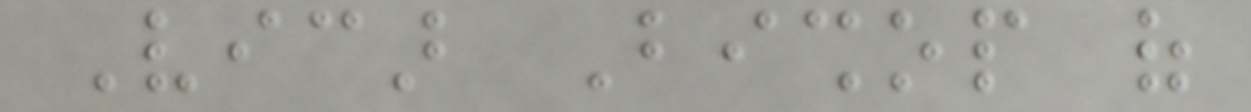Vicar Bishop of
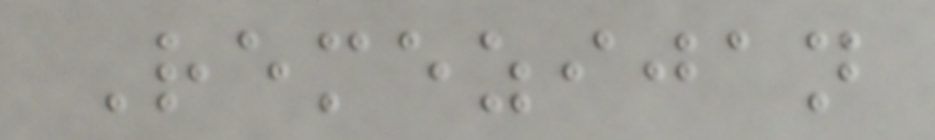Remezijan
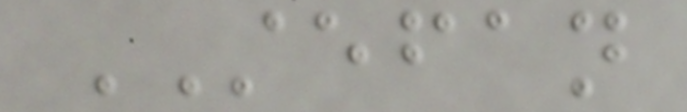STEFAN
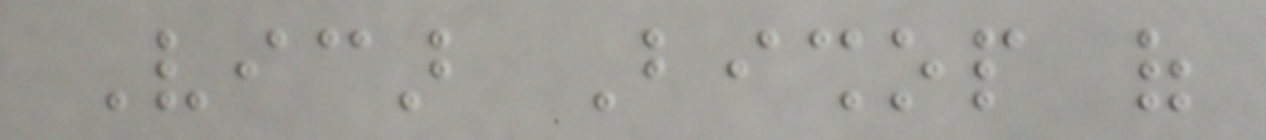Vicar Bishop of
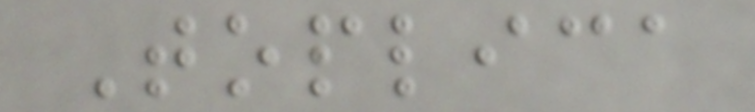Toplica
